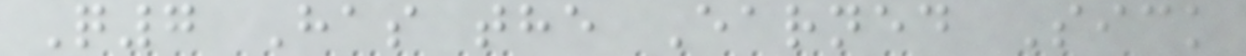Q7 Has the Earned Sick
